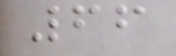66
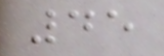45
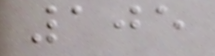105
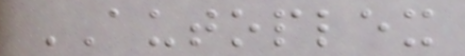AUTOPLEX
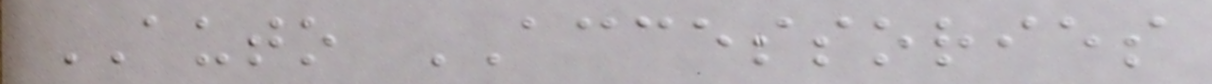AUTO ACCESSORIES
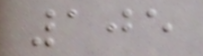105
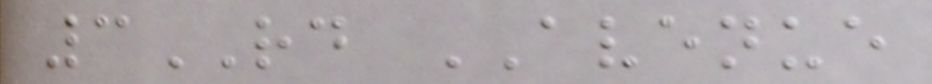3RD AVENUE
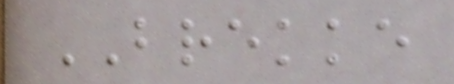BREKKE
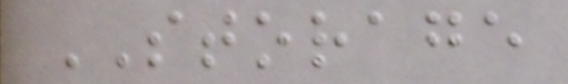STORAGE
